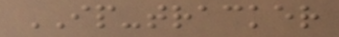IP-tracker
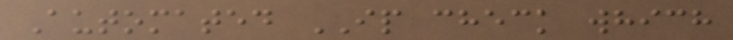Automated IP check which
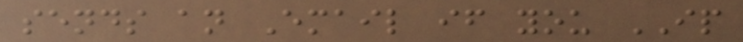sends an Email if you IP
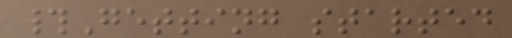#Getting started
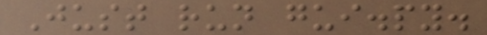Just run gui.py.
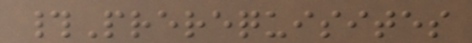#Prerequisites
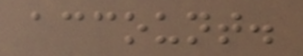account.
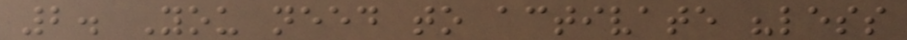2. You need to activate "less
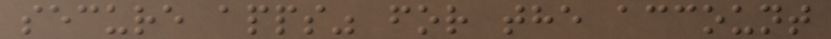secure apps" for the account
